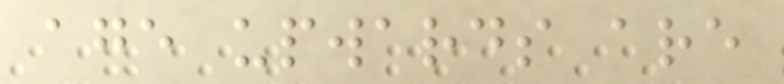age upwards are
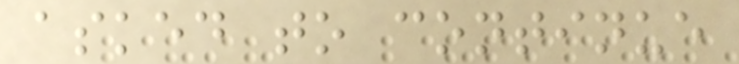asked to continue
